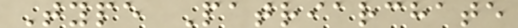Type Patriarchate
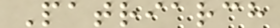Patriarch
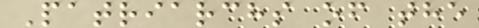Patriarchs of the
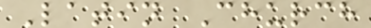Latin Church
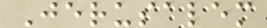Jerusalem
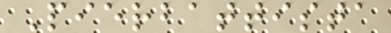Pierbattista
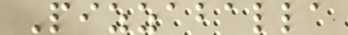Pizzaballa
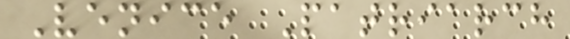Venice Patriarch
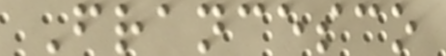Francesco
